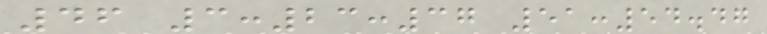46 3:23:37 51:54.47
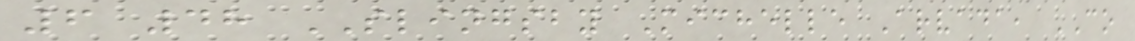6 48 SLINGSBY Michelle Arvada, CO
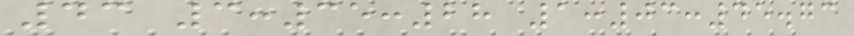43 3:35:28 1:03:45.73
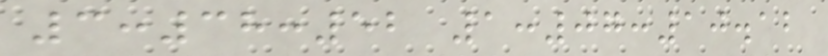3:38:52 1:07:10.12
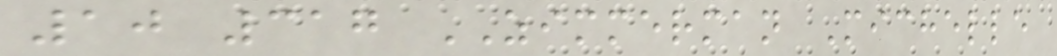10 317 ZIMMERMAN Michelle
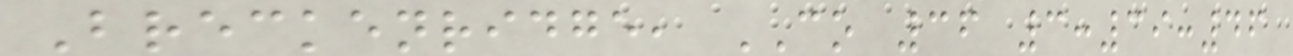Breckenridge, CO 36 3:39:46
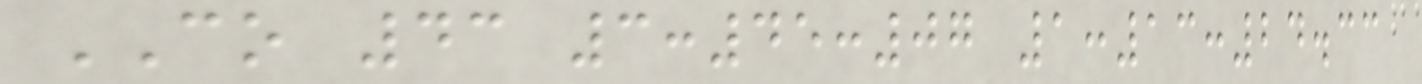CO 43 3:45:07 1:13:24.33
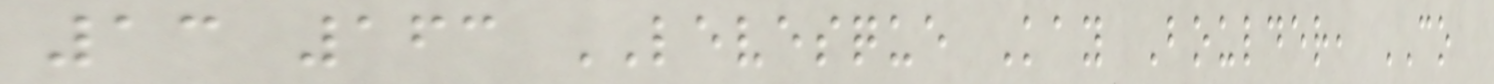13 163 LEVESQUE Kay Boulder, CO
